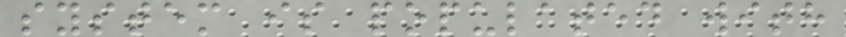system is populated with
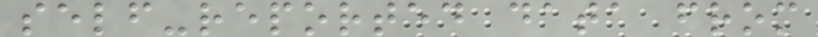self-reported data from
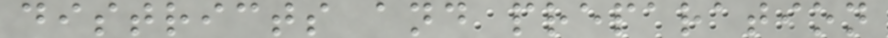districts and preparation
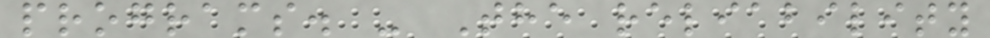programs. - The reliability
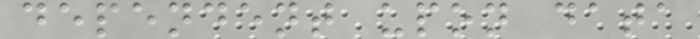dependent upon data
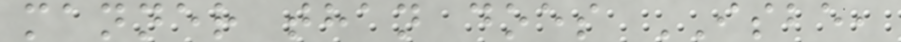manner than does ISBE,
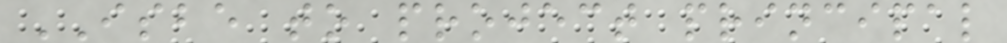ISBE to project principal
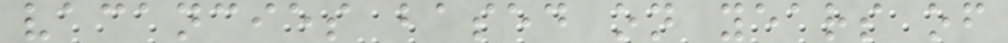vacancies based on years of
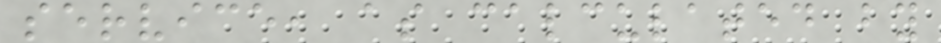service, as calculated by
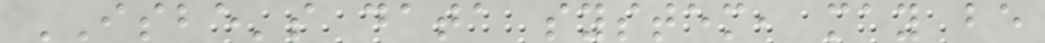ISBE's data system, may be
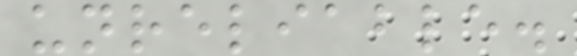unreliable.
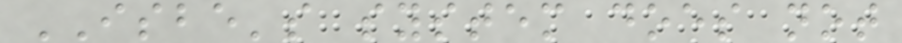ISBE's system does not
